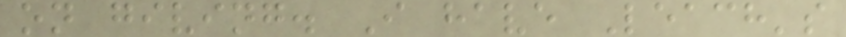on giving. I have Leach's
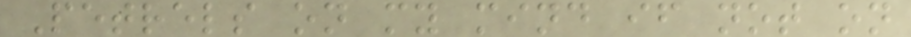Petrels on my mind if not on
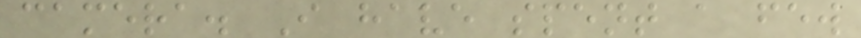camera. I have spent a few
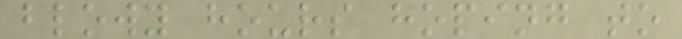blowy hours hoping to
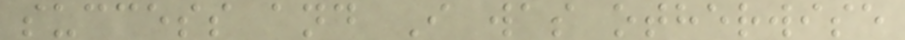success and I was otherwise
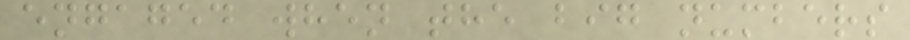engaged when the big numbers
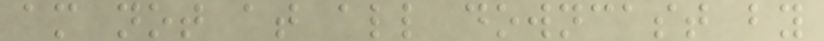am not at all downcast by
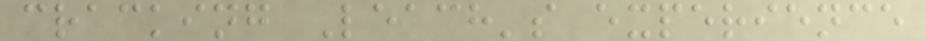cracking Leach's experience
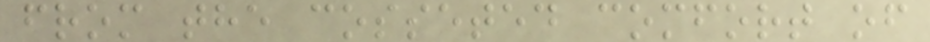from the cosseted comfort of
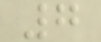7
